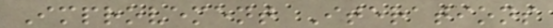Improvement Iterations
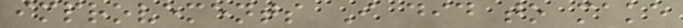improvements I did to make
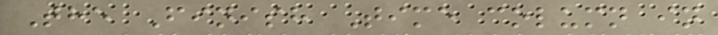The Finish Time column in
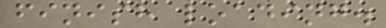finish loading.
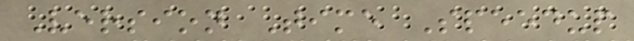Version Time Speedup
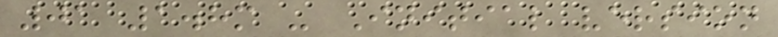01 1.8m - Initial version
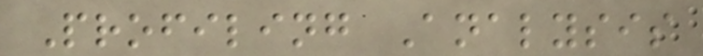Profiling Analysis
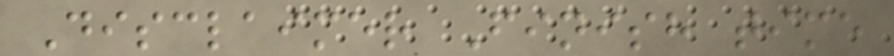Disclaimer Finish time
